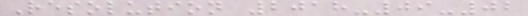Resolution 2018-09-02
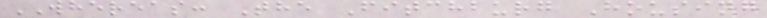WHEREAS: The Fitchburg Housing
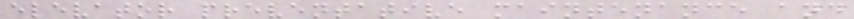elevator preventative maintenance and
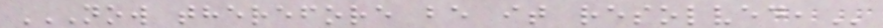NOW THEREFORE BE IT RESOLVED,
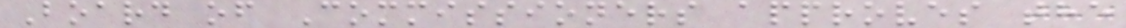Board of Commissioners approves the
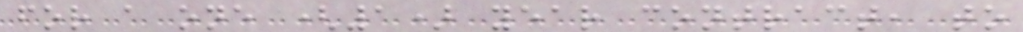for a one (1) year contract, to
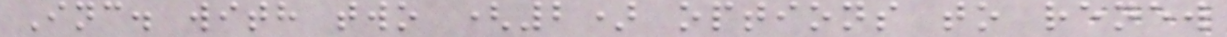Inc. with two (2) options to renew
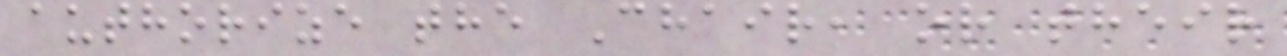authorize the Chair, or their
